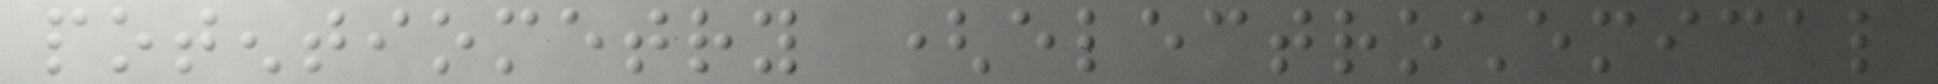potentiometry (electrochemical
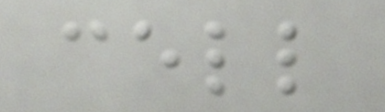cell
